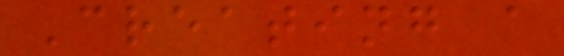Creating a
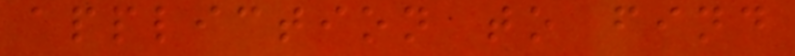appliction to find
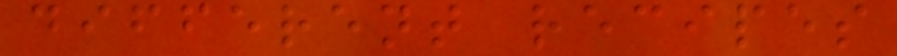different recipes
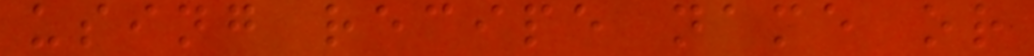using recipe name or
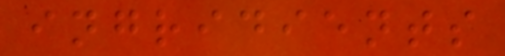ingridients
